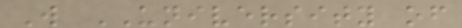W UNIVERSITY of
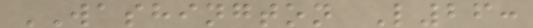WASHINGTON L26:
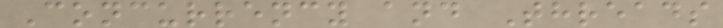Concurrency and Threads
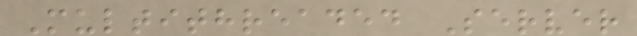Multithreaded Server
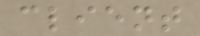client
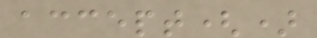accept()
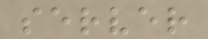server
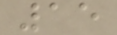15
